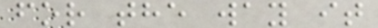for the way it
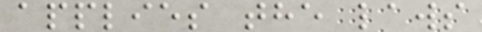applies the laws
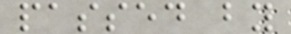passed by
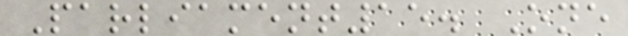Parliament15. One
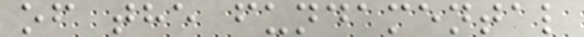of the fundamental
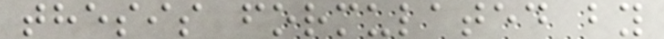thesis formulated by
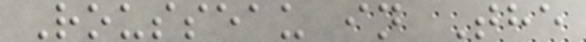Rousseau in The
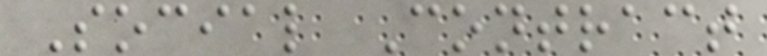Social Contract
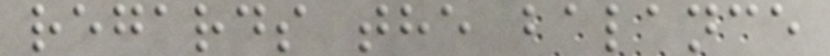regards the balance
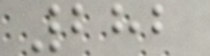282
